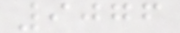9076
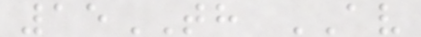15TH AV
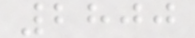2800
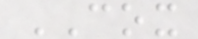COX
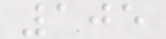105
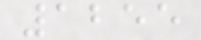1255
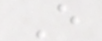E
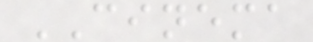CINEMA
